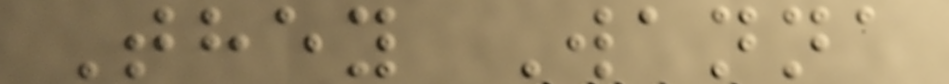They Wanna
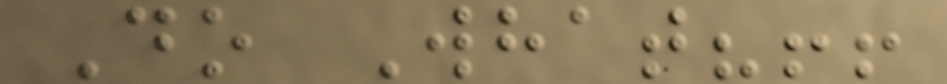Do What?!!
